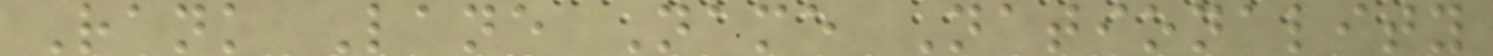Rank Lane Name Nationality
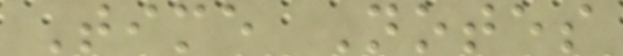Time Notes
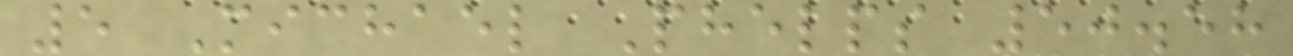5 Michael Phelps 50.58
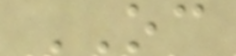OC
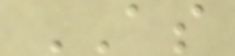AS
